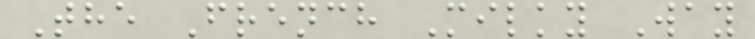The French Milky Way
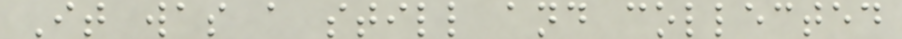It was a still and collected
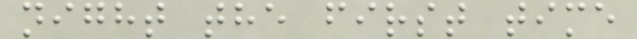night the first time
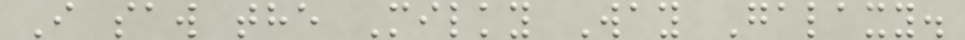I saw the Milky Way Galaxy.
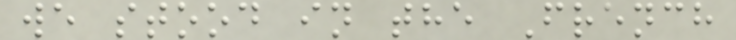we stood in the French
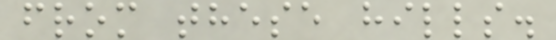from these hills.
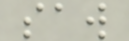saw
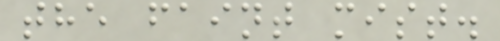the faint mist.
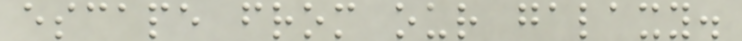escape from our galaxy.
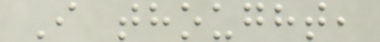I thought,
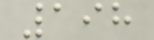198
